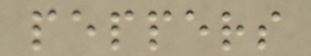peppers
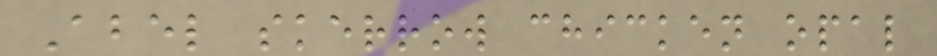Abel skerrow chicken opal
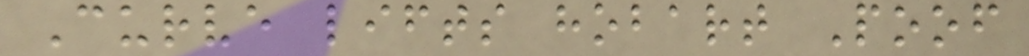Curve lifts hobart Poof
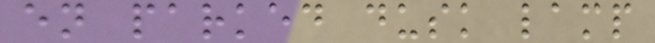en parked dusk lamp
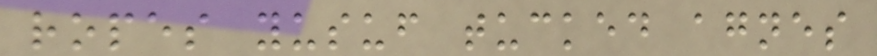ropes yusuf tucked agnes
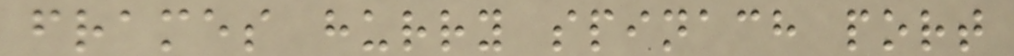frames hurry spinach port
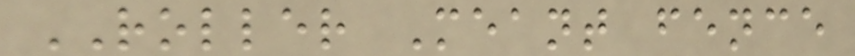ROLLER Meant fence
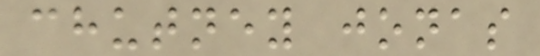chutney jonas
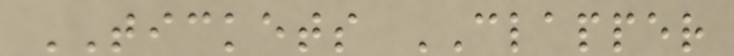TICKETS CLAPPER
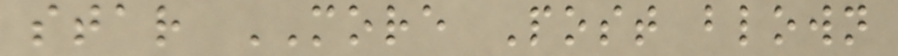star MORE Post blown
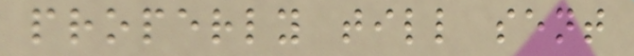properly till sent
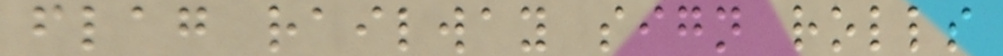flag railway sign rolls
